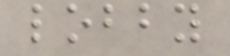lobby
